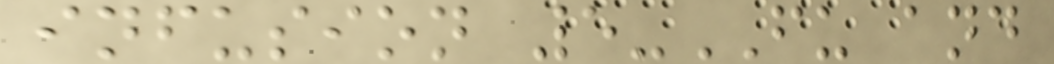infusion 5-FU and
